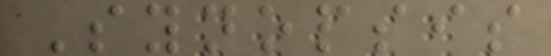Synopsis
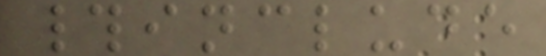#include
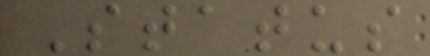Status
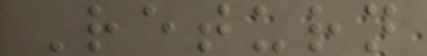Return
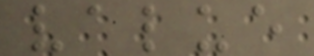value
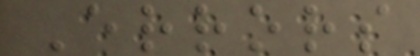Errors
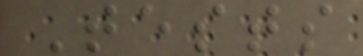Tests
